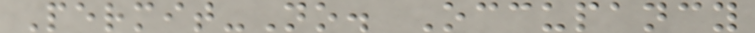Permit-No. Occupancy
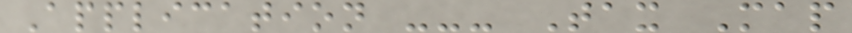Application --- Tax Map
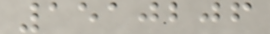1510206
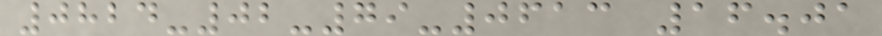0824-02-79-0613 16.01
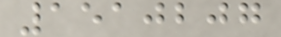1510207
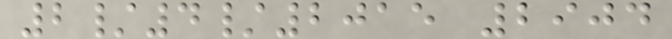2/4/2015 2904
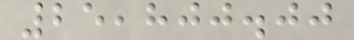25,800.00
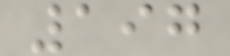197
